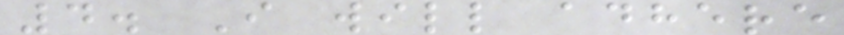4. I will adhere
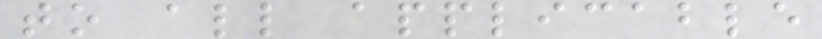to all applicable
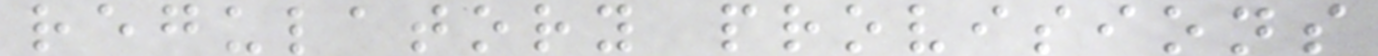regulatory provisions
